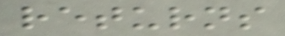returns
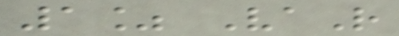1% VaR
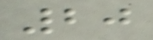20
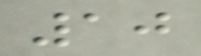10
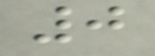0
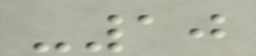-10
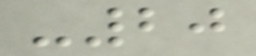-20
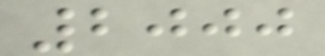2000
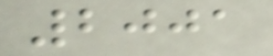2001
